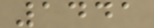1441
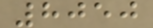8050
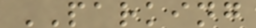PARKING
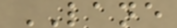LANE
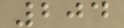204
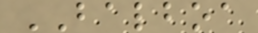BALBOA
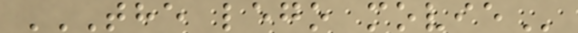THE LEGO MOVIE
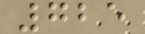725
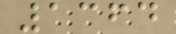1364
